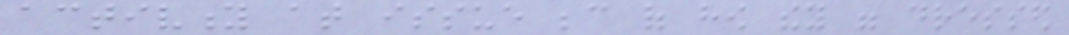activity at issue because of how they were dressed
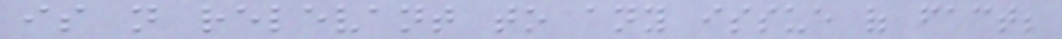is not relevant to any issue of fact;
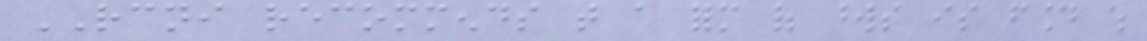RCNI recommends that a form of words is found which
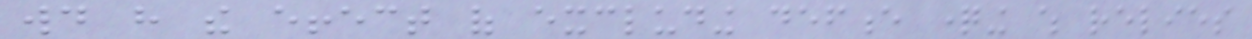would have the effect of excluding defence questioning which relies
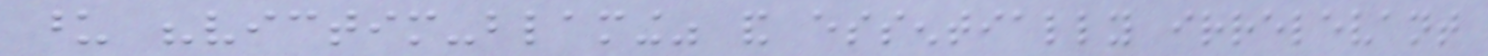upon "victim-blaming" and essentially irrelevant
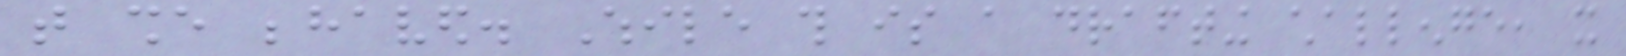that she behaved. While this is a drafting challenge, it
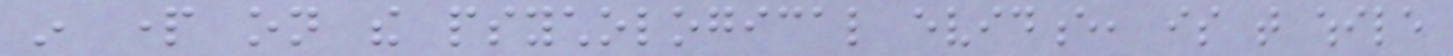in part on the psychological evidence, is that while
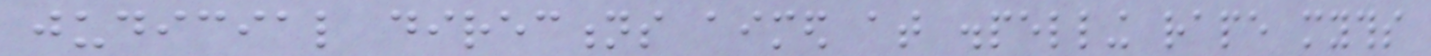judicial directions aimed at dispelling rape myths
